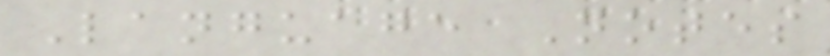Language Notes
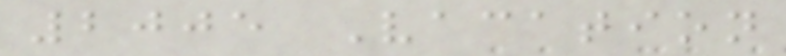2005 Vacation
